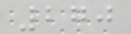270
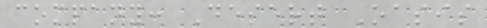company: Desert Oasis
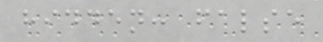hidden: false
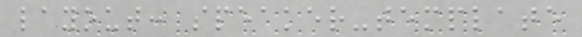layout: speaker-template
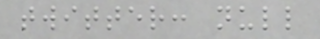twitter: null
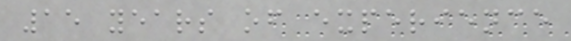15 years of experience
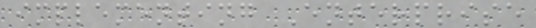implementing Enterprise
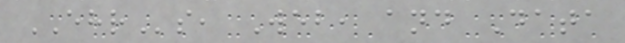EHRs, Web, and Data
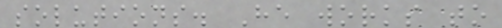solutions. He works to
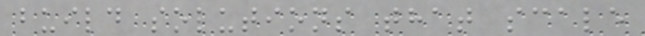build solutions that scale
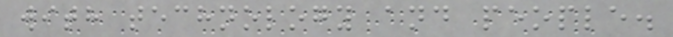with technology and people.
